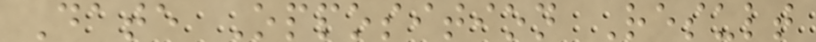Date Opposition Result
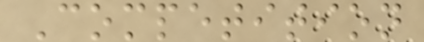Competition
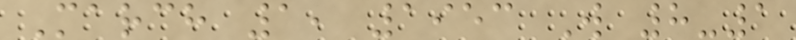March 1, 1953 W 8-1
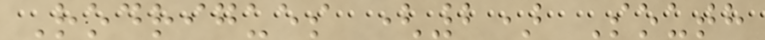Rodrigues (2) South
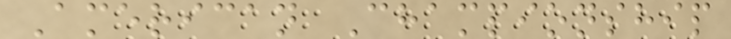American Championship
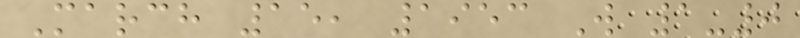March 15, 1953 W 1-0
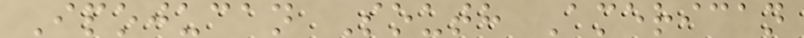Ipojucan South American
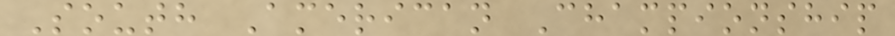South American Championship
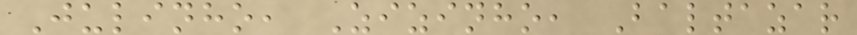Julinho, Zizinho, Baltazar
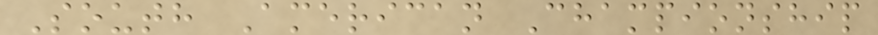South American Championship
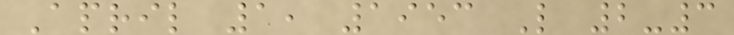April 1, 1953 L 2-3
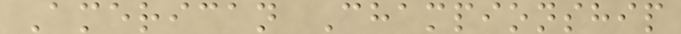American Championship
